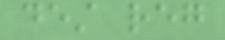dest reg
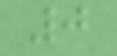0
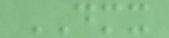DMX
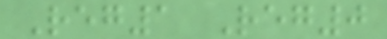Reg1 Reg0
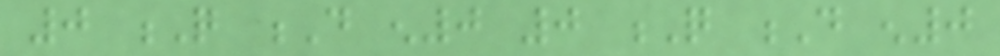0 Q D en0 0 Q D en0
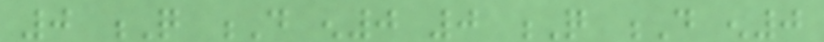0 Q D en0 0 Q D en0
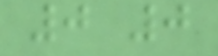0 0
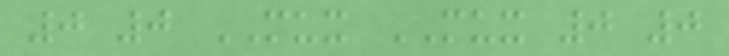0 0 MUX MUX 0 0
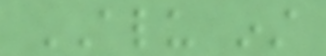ALU inst
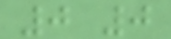0 0
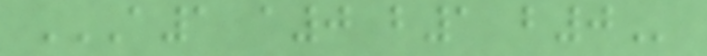A1 A0 B1 B0
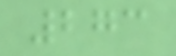273
